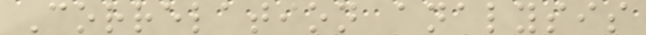Correlation analysis
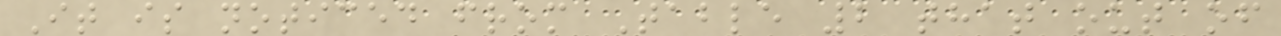It is noticed from Table 2 that out of
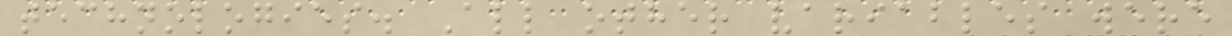technologies. All other variables were
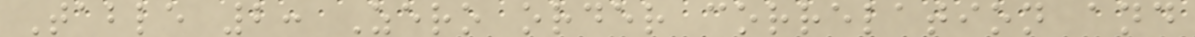Table 2: Zero order correlation and
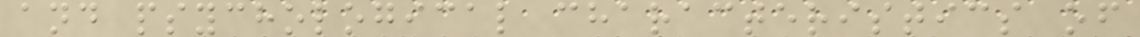and psychological characteristics of
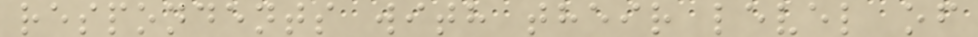respondents with their level of
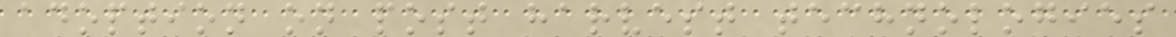adoption on post harvest technologies
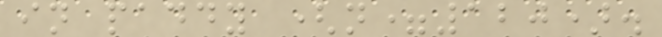in paddy (n=120).
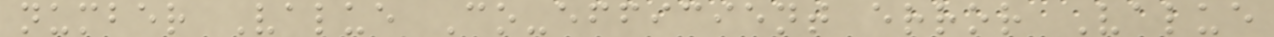number Value Co-efficient error Value
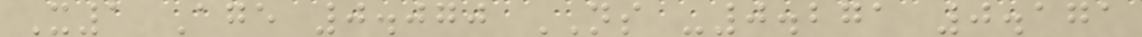X1 Age 0.070 NS -0.271 0.171
